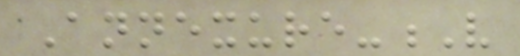Annexure-V
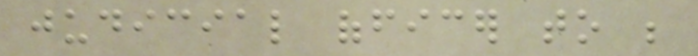judicial officer to be
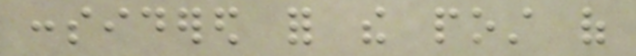considered for the post of
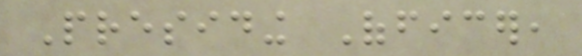Presiding Officer,
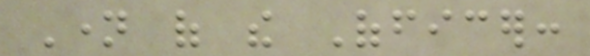Name of the Officer:
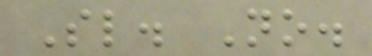Sl. No.
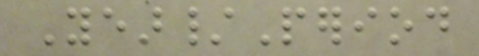Year/Period
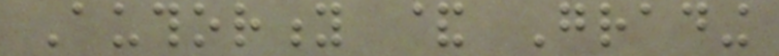Authority & Grading
